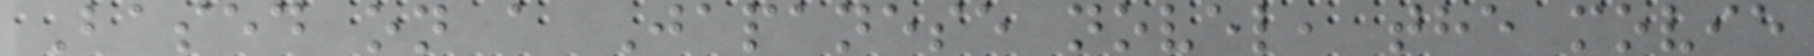Based on a Japanese novel, the movie
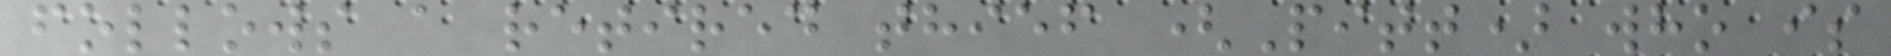follows a retired thief (Pitt) who is
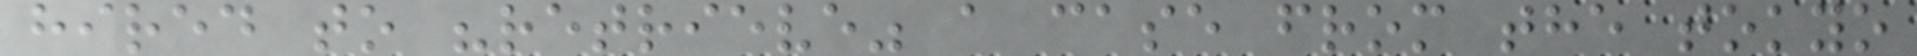hired to "retrieve" a case from the tokyo
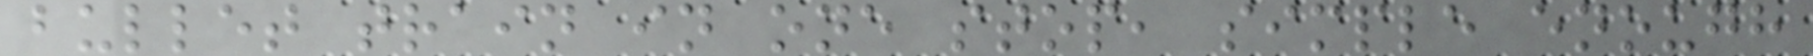bullet train in one stop, simple enough
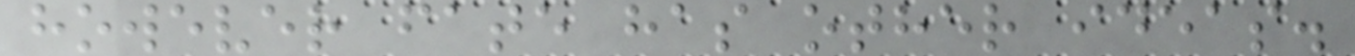however fate has other ideas.
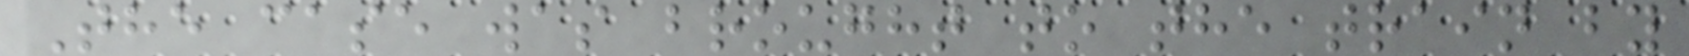The case was brought to the train by
